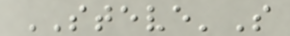STEVE'S
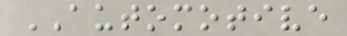AUTOMOTIVE
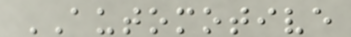AUTOMOTIVE
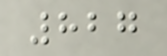827
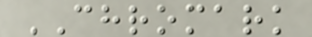CHROMARK
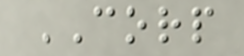CORP
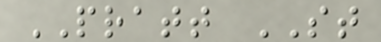PRATT ST
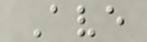Ave
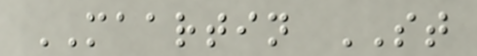MAARTIN ST
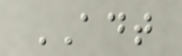ADT
